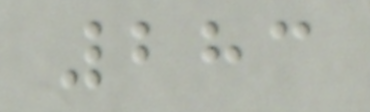283
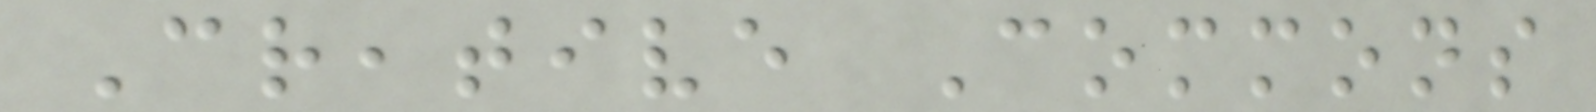Creative Commons
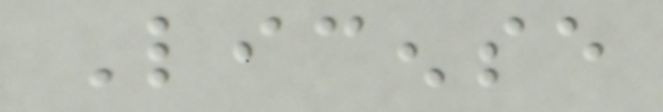License
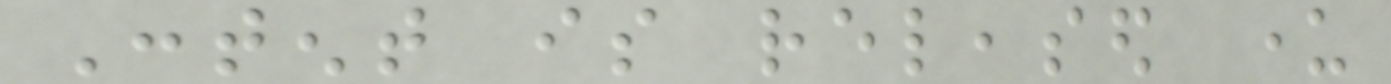Content is released under
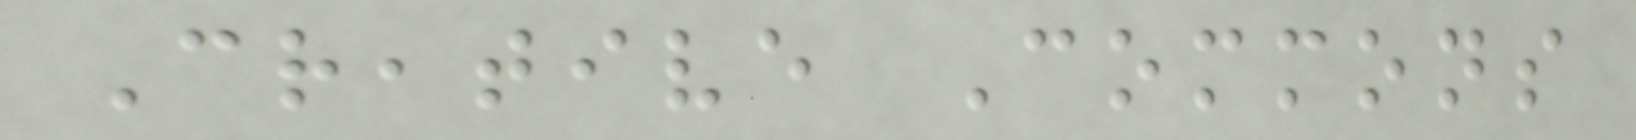Creative Commons
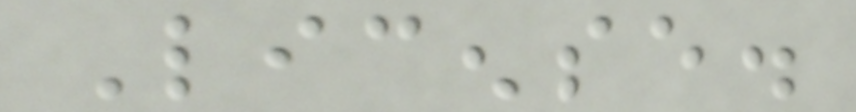License.
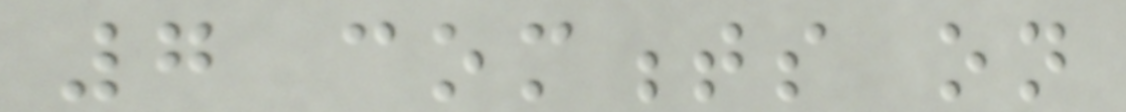7 comments on
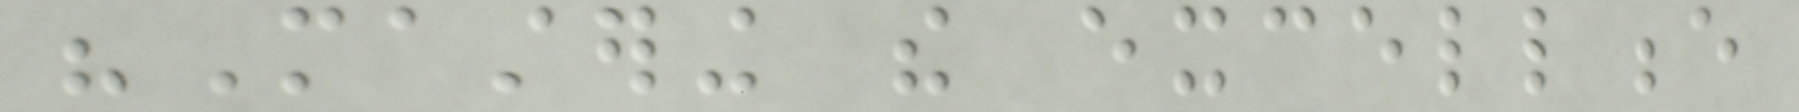"Mastering the excellence
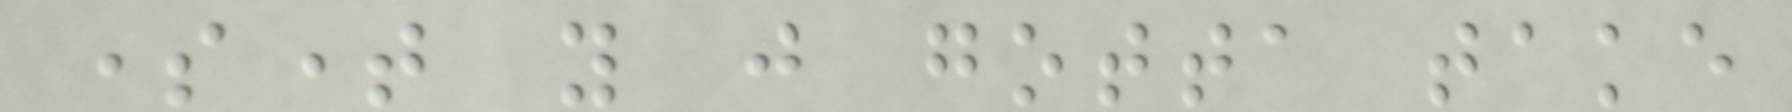sometime you just gotta take
